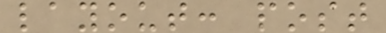layout: post
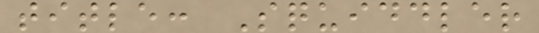title: Squiddler
